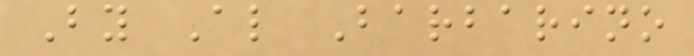By Al Barbarino
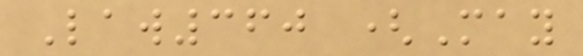Law360 (May
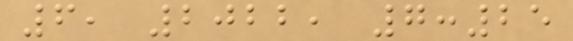6, 2022, 7:25
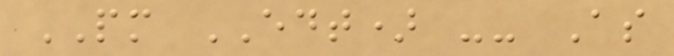PM EDT) -- As
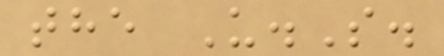the U.S.
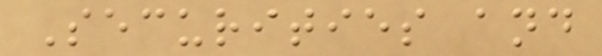Securities and
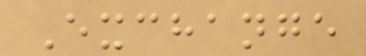Exchange
